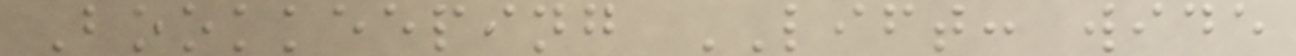Bookkeeping LIFT: wide
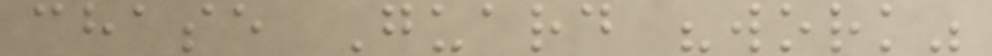chase Guard "work"
